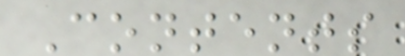Contents
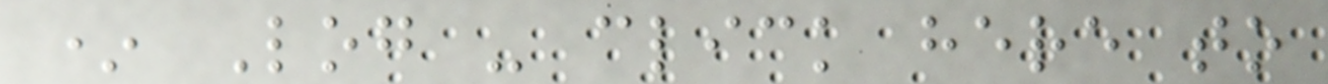* Log - click here to
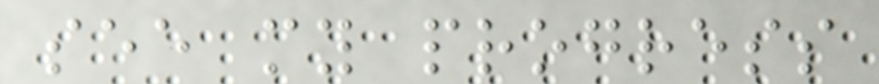see my progress
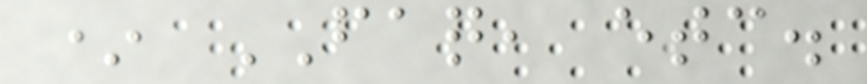* FAQ, etc.
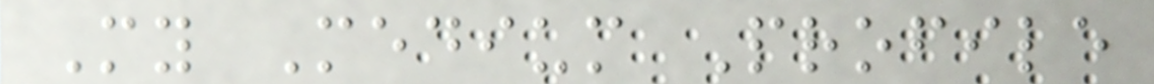My Medium Profile
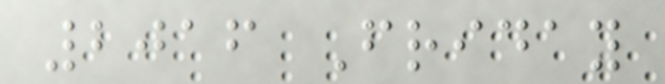2016 Friday
